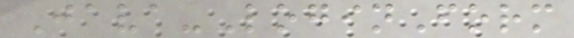Java-LoginForm
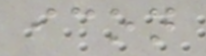icon
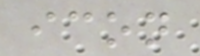icon
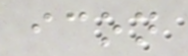icon
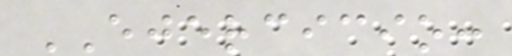EJERCICIO:
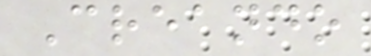Creando
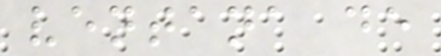ventana de
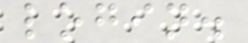login.
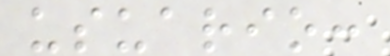usuario:
